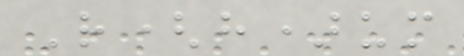R(h)um
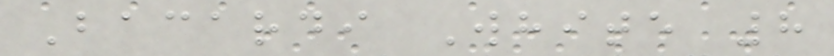Bacardi White 8
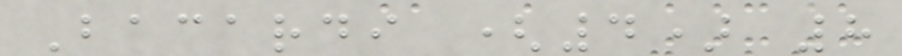Bacardi (4) 8
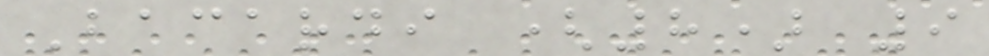Bacardi (8) 9
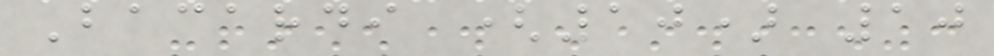Bacardi (10) 10
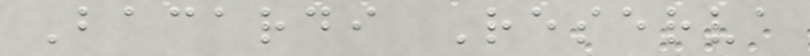Bacardi Reserva
